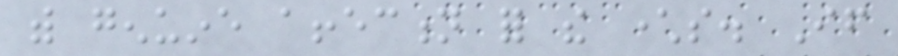with genuine affection for the characters. If
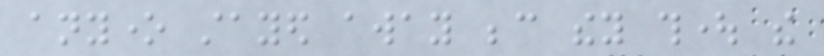anyone stayed away because they thought the
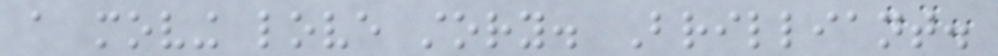a moving love story. Brilliant.
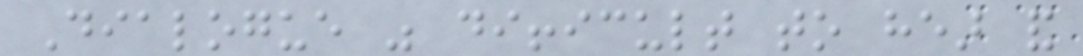Dialogue was difficult to hear and
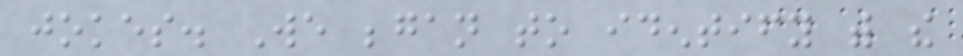jokes. We began to identify with the
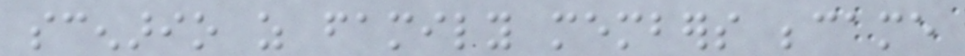scenario as family members became
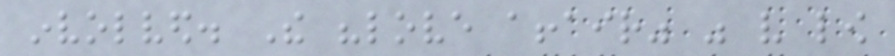involved. The "love affair" was very low
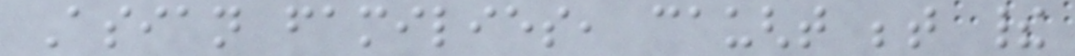Asian families, caught between their
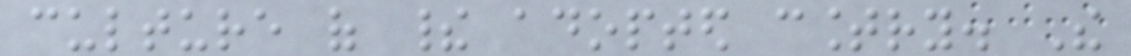culture of their adopted country. The
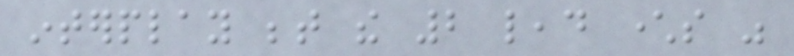interplay between the 2 lead characters was
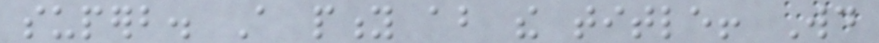superb. A pity about the title! Would
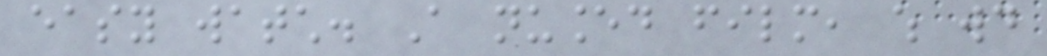easy watch. A nuanced film, which would
